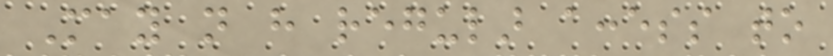May not have regular access to
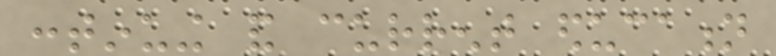continuing and current education
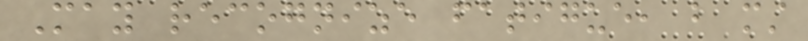May recognize fatigue, but must
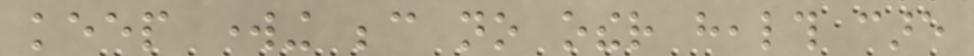keep working because no other health care
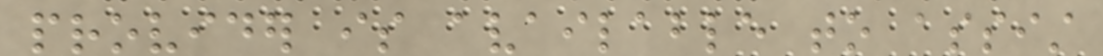provider is available to assist
